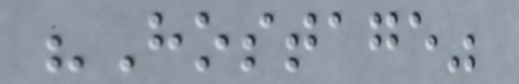"Hostage"
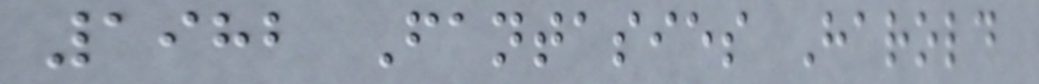1982 Fantasies Harold
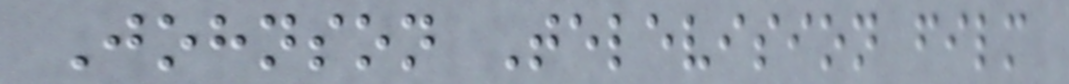Johnson Television film
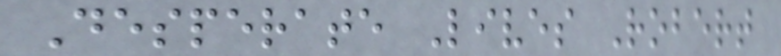Desperate Lives Robert
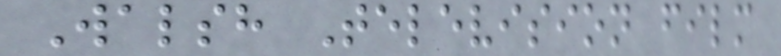Walsh Television film
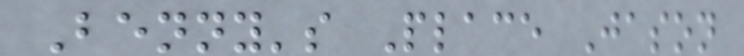Benny's Place Jason
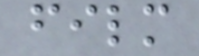film
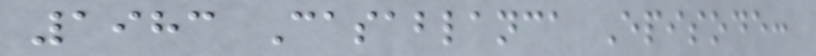1983 Casablanca Episode:
